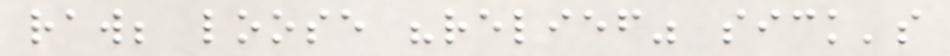raw; loose "relief" sick's
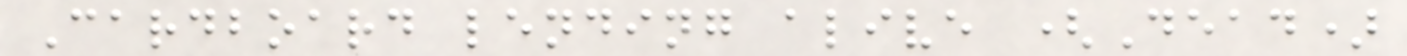Cardboard lending alive (Dead)
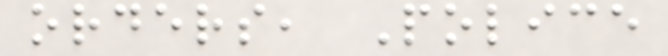orders, Police
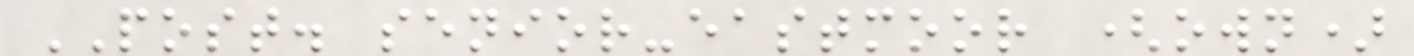POST. senior-eastmoor (own)
